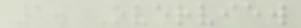1. Overview
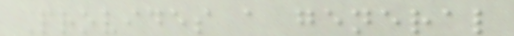Provides a general
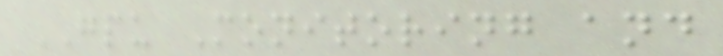GPU Monitoring and
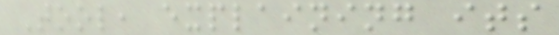Tool, explaining its
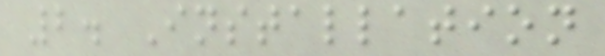2. Installation
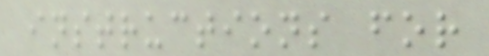instructions for
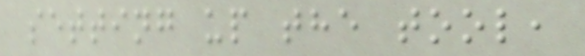setting up the tool,
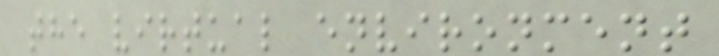the virtual environment
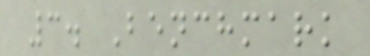3. Benchmark
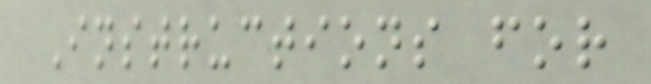Instructions for
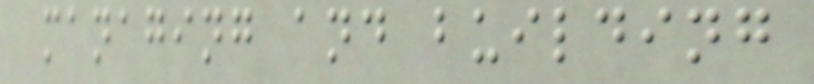managing and building
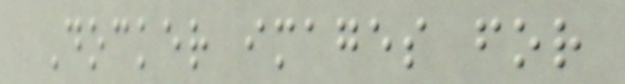Docker images for
